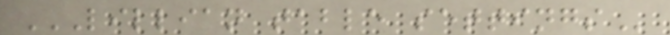LILLIAN TABLE SETTINGS
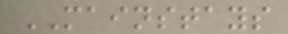MAINSTAYS
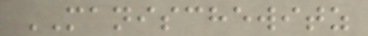MANISCHEWITZ
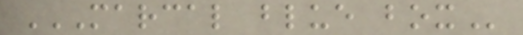MARCAL BLUE BOX
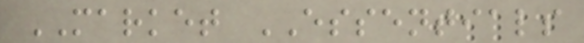MARKET ESSENTIALS
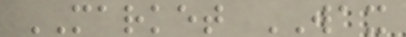MARKET WAX
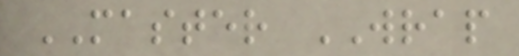MASTER WRAP
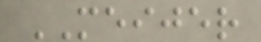MEIJER
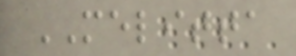MELITTA
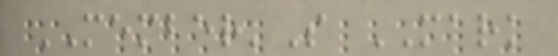MEMBER'S MARK
